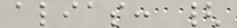alias: {
